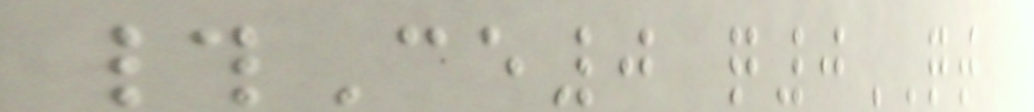#Ce0 q0QT
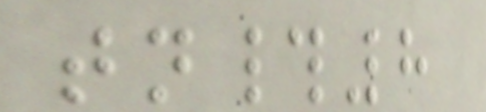tn#8
